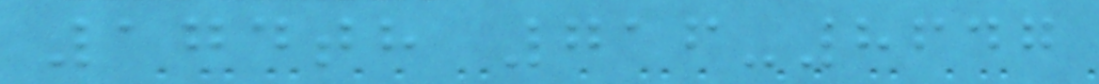174th 716-8647
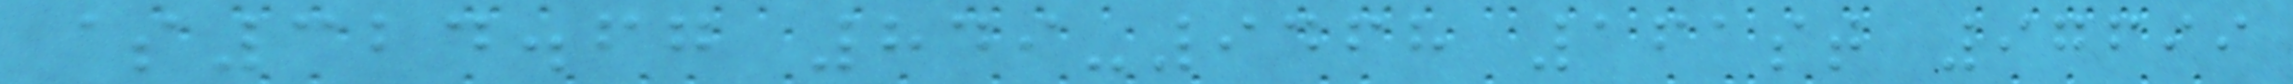$324.67 849-9468 161st 97699
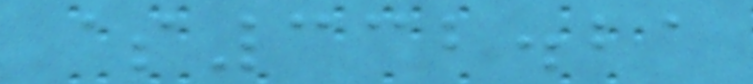$332.21
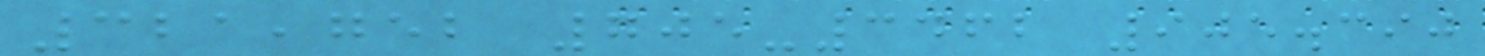321,752 705-3462 905.390
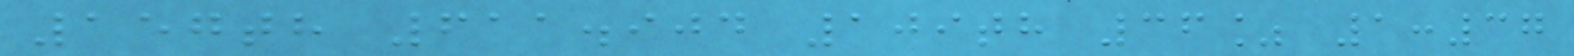157th 611.904 109th 36% 1:37
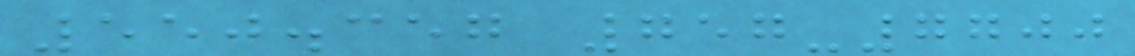550.357 757-7700
